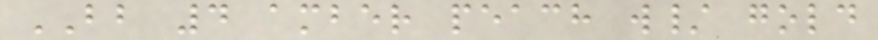BB 4 amber peach w/ gold
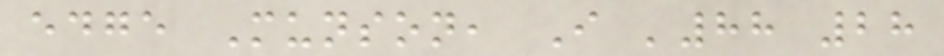edge Munson, I '88 28
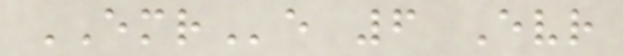EMRe 6 Evr
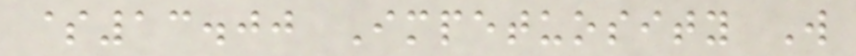$13.00 Impetuosity W
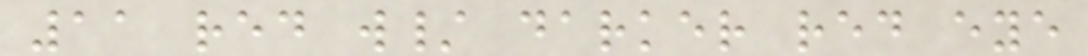11 red w/ darker red eye
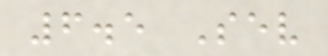6.5 Sev
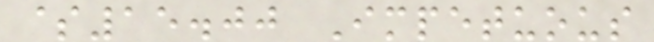$15.00 Impetuous
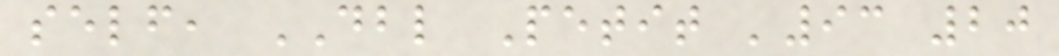self, DBL Petit '93 20
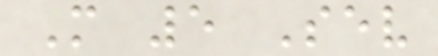M 5 Sev
